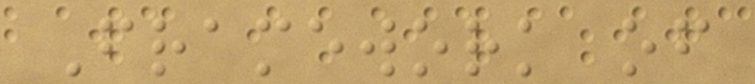Framework of
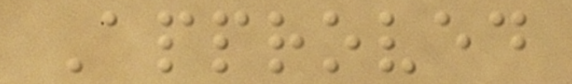Approved
